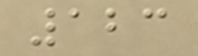123
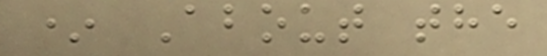* About the
